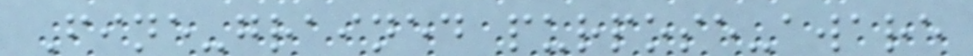Fine-grained purpose-aware
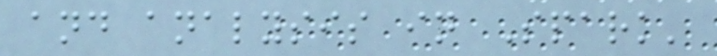and analysis in Spark'
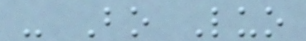- Bo Luo
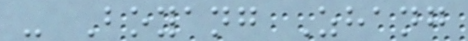- Boyang Zhang
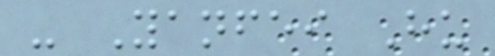- Yanfei Hu
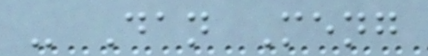- Dan Meng
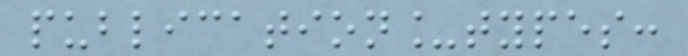publication_types:
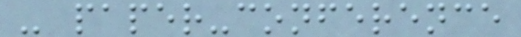- paper-conference
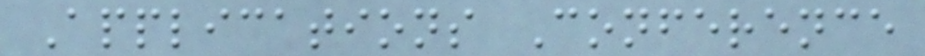Applications Conference
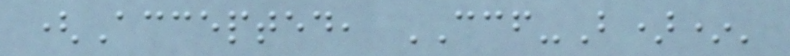(Accepted, CCF-B)*'
